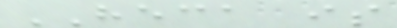HECA is
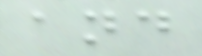and
